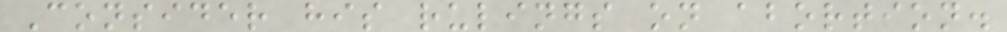Consider his rulings on abortion.
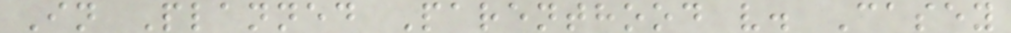In Planned Parenthood v. Casey
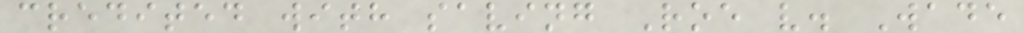credited with saving Roe v. Wade
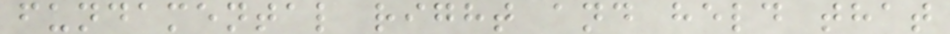fundamental right and held that
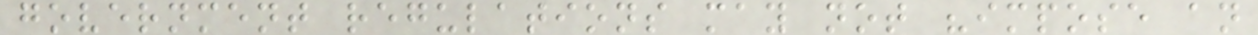government regulations may not "impose an
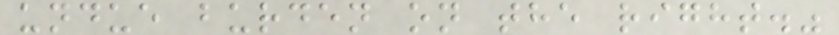undue burden on the right."
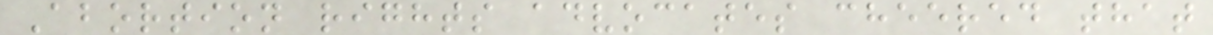Abortion rights advocates cheered that
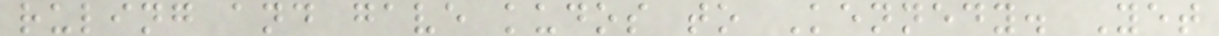ruling and gave kudos to Kennedy. Yet
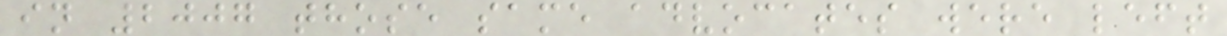in 2007 those same advocates were left
